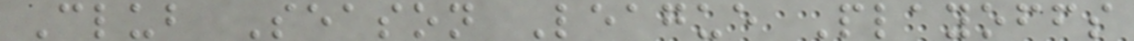Club Season League Playoffs
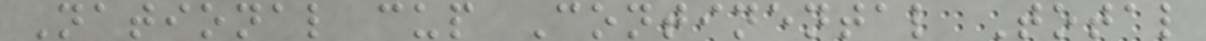National cup Continental Total
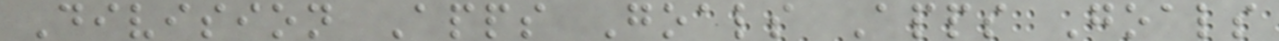Division Apps Goals Apps Goals
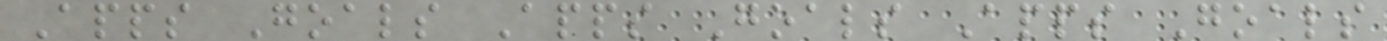Apps Goals Apps Goals Apps Goals
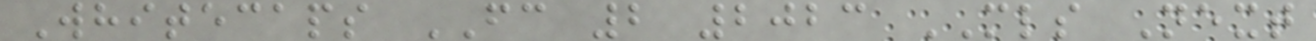Whitecaps FC 2 2023 MLS Next
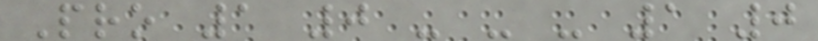Pro 1 0 - - - 1 0
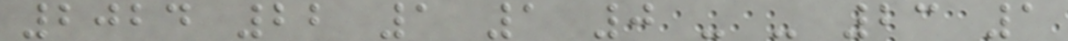2024 22 1 1 0 - - 23 1
